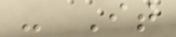- It
